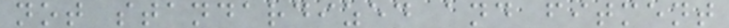not standardized and fitment
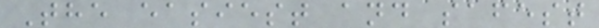The easiest and safest
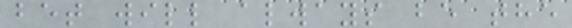bet will always be the
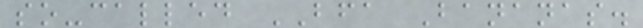so-called BFA Bananas.
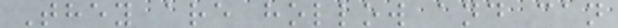They are hollow and can
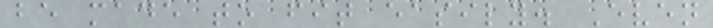be made to fit easily. Even
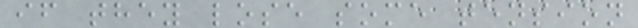if they lose some tension
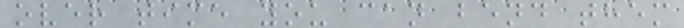over time you can bend them
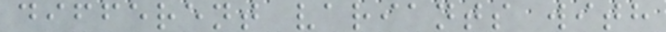different variants with
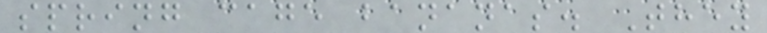spring cage bananas. They
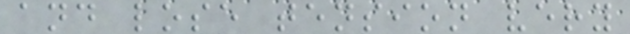and lose tension very
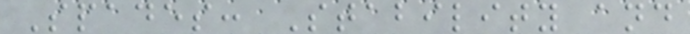Spades: Stability and
